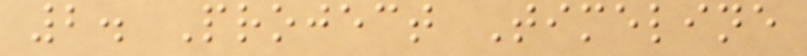2. Project Timeline
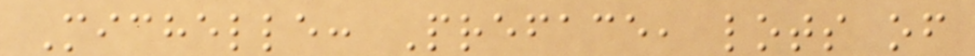Michelle: Preface, lots of
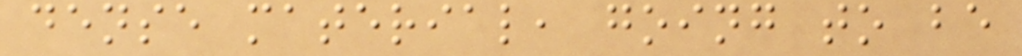dense material, going to be
